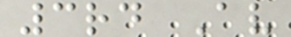3rd Av
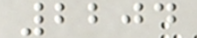2204
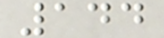144
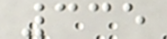335
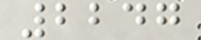2247
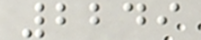2249
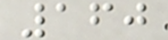160
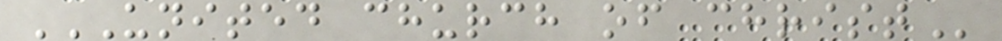UNITED CHURCH OF CHRIST
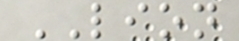LION
